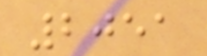2051
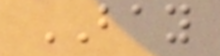BAY
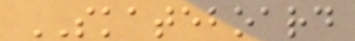SKATEBOARD
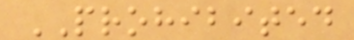PROHIBITED
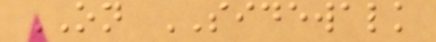ON SIDEWALK
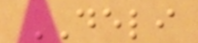DELI
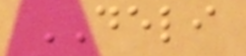DELI
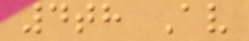4th Av
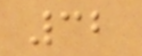32
